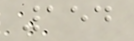154
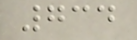734
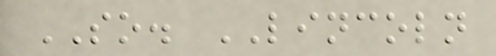SO. LINCOLN
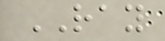RAY
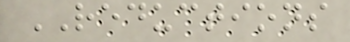REDUCTIONS
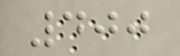400
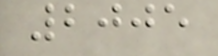2005
